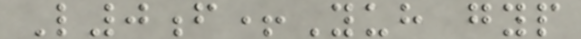L0f+Yuh gyp
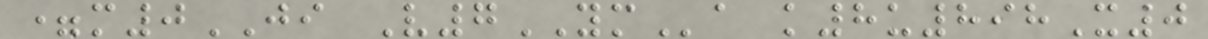=m0JI V7YMa k8u898X0
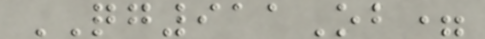QG911Ob=
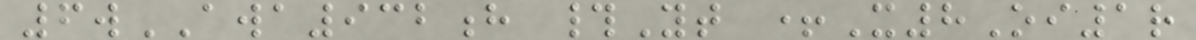6wAWA932h #Yt +X8Oi1r
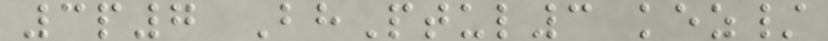3p7 BhPtul3 kez/
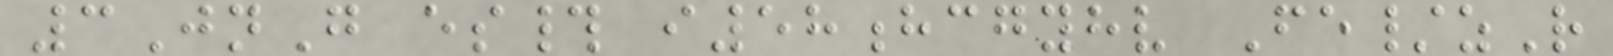3JnG es# i58hcgyhv Fe/zR
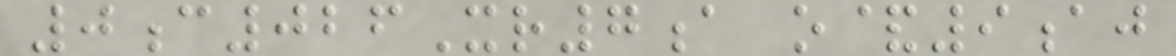0c026Xr7a o&9aj
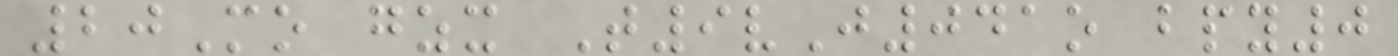20Mo gzx T9vJ041o bpy0
